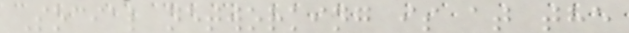Social networking is at the
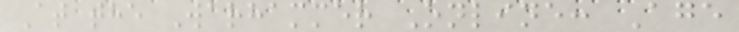At the Warhammer Online: Age
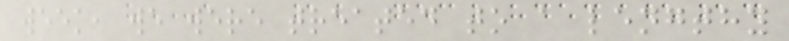week, we were treated to a lengthy
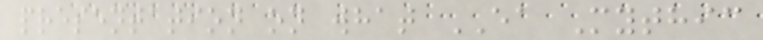presentation on what EA Mythic
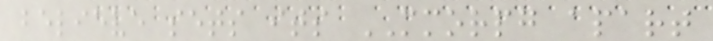believe sets its MMORPG apart
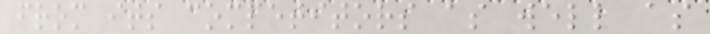from its competitors as well as
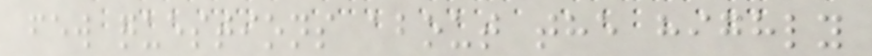few questions about the highly
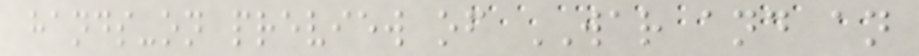hands-on preview of WAR and an
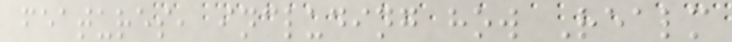features, including how Realm
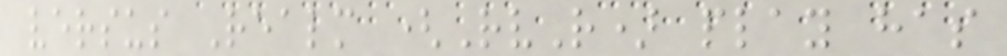versus Realm (RvR) play has
